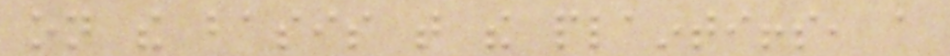on the basis that the plaintiffs, a
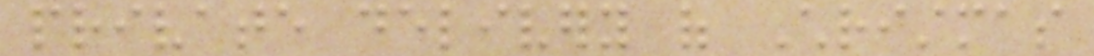private delivery of Christmas
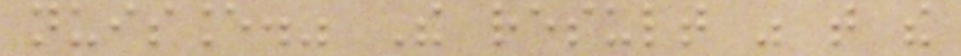nuisance." The result was that the
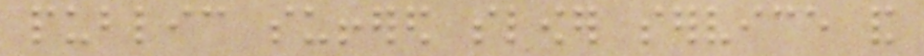public suffered slower service and
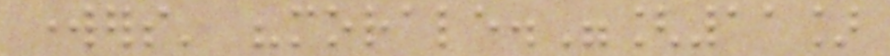workers' "morale."[11]
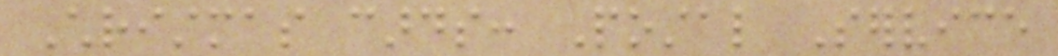Christmas cards: Postal Service
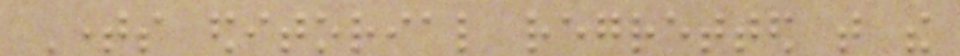Times editorial regretted that the
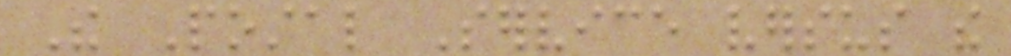The Postal Service versus the
